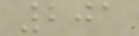201
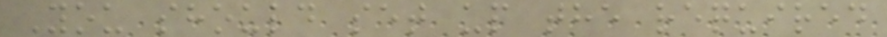You should set up the required
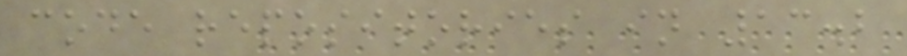code repositories in 13.2
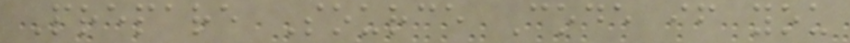Prepare Source Code if you
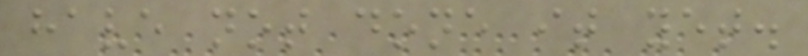have not done it yet.
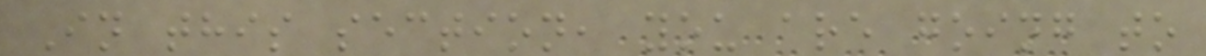In this section, you are going to
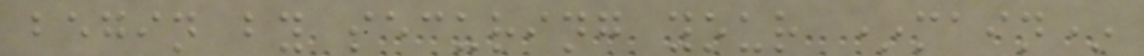begin by securing your *main*
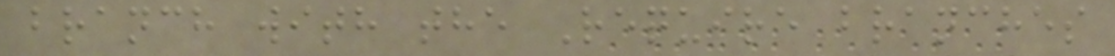branch with the Require branches
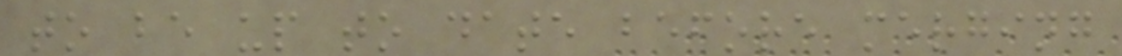to be up to date before merging
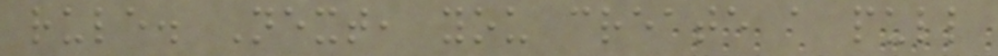rule. Next, you create a pull
